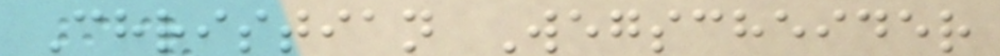Christian Wegscheider
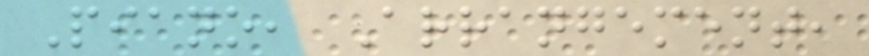Piano, Arrangement,
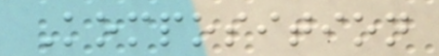Komposition
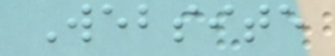Website
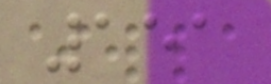151
